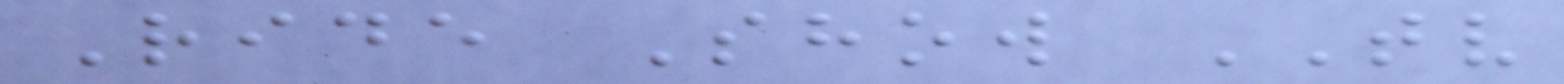Ride Show TV
